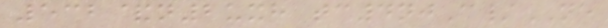532&n2uxh tc4njC/NE
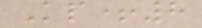Kp+8
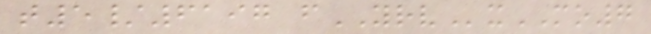t5/6197 fYRVxMO7
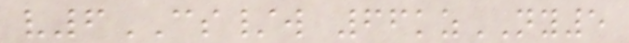v6CS/w 66kzNY5
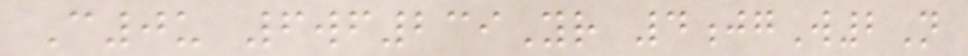C0u 6wf239Yr 4jgW2N
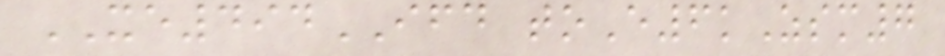XE494IFD toE6kZsm7
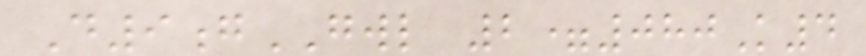D9gGWL 2=080K4
